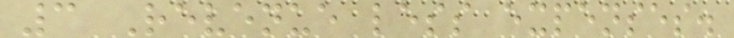3 Revenue less expenses.
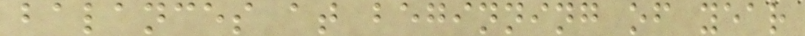balances at beginning of year
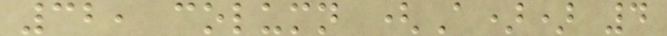32, column (A)) 4
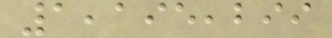1,195,299
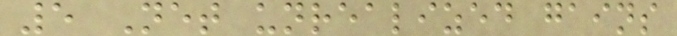5 Net unrealized gains
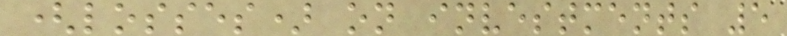(losses) on investments 5
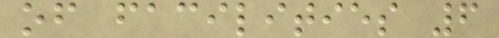of facilities 6
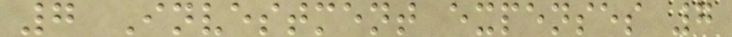7 Investment expenses 7
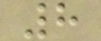8
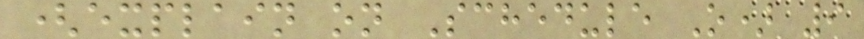(explain on Schedule O) 9
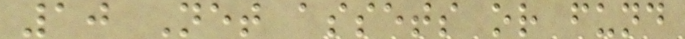10 Net assets or fund
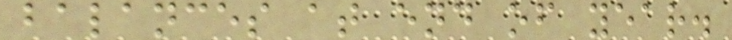balances at end of year.
